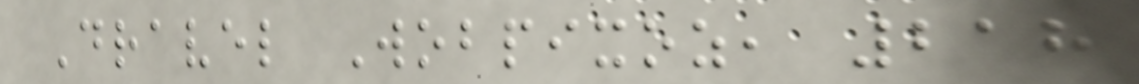Dravel Wobpixoz, 218
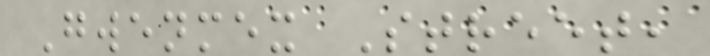Gwenmex Street,
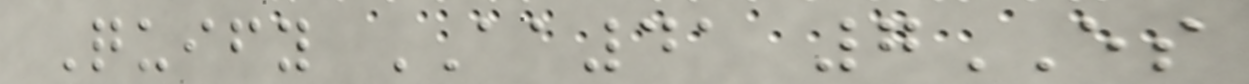Quify AA41 7ES
